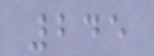245
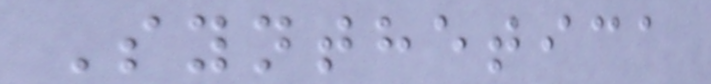Synthetica
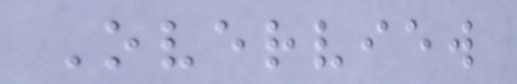Overview
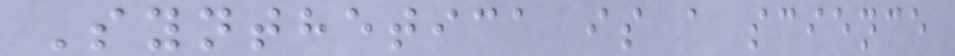Synthetica is a science
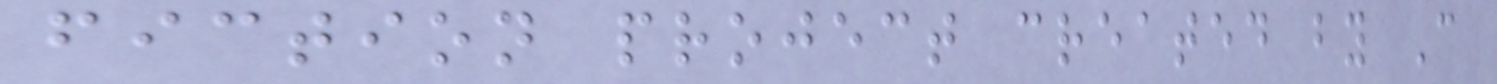fiction project created by C
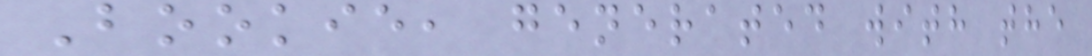Bookie, generated with the
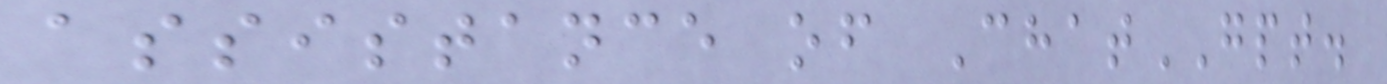assistance of ChatGPT.
